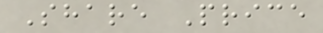Share Price
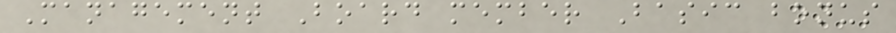Management Board member Basic bonus
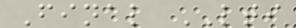Final LTI
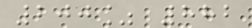200% 882
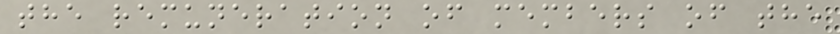the remuneration of members of the
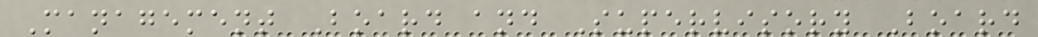Management Board and Supervisory Board
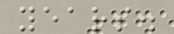years.
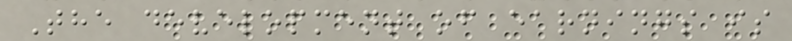The development of earnings is
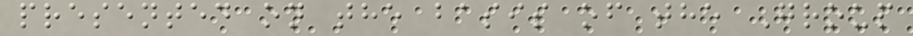presented on the basis of the Group
